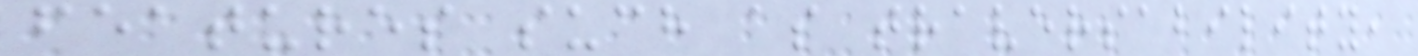features such as traversability,
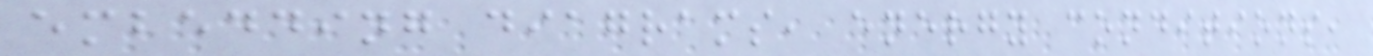embedding diagrams, energy conditions,
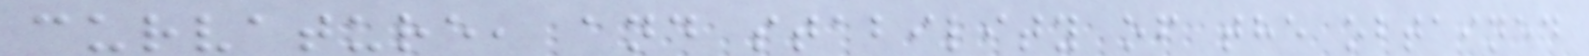curvature, and stability of the obtained
